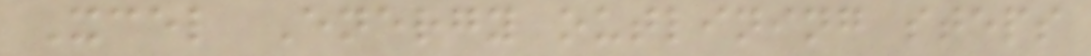Xcel Energy outlining steps
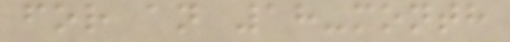for an 18-month
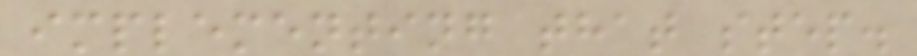implementing that step.
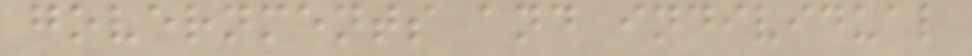governments and individual
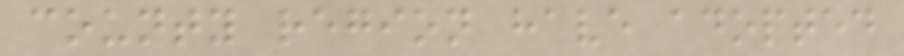county region have adopted
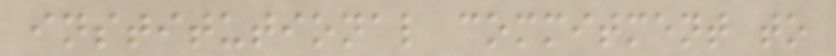institutional commitment to
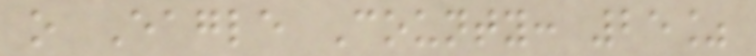o Eagle County: 25%
